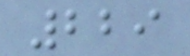229
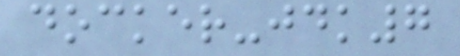docker-jdk7
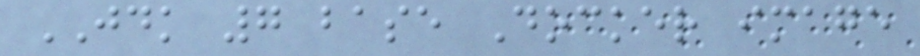JDK 7 base Docker image
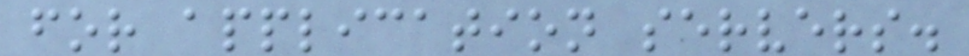for application servers.
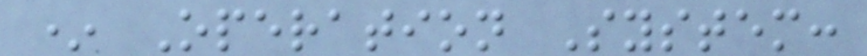* Operation System:
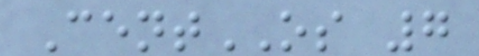CentOS 7
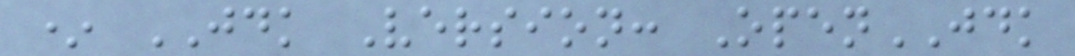* JDK Version: OpenJDK
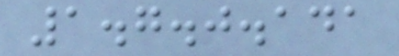1.7.0.141
